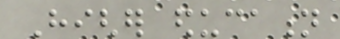Higher education
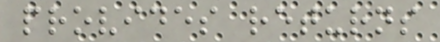provides returns
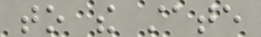to the state
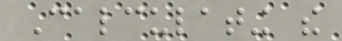Calculating the
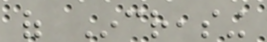of Increasing
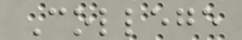College
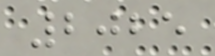2025
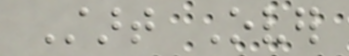Start Over
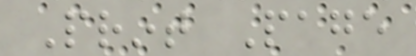Print Page
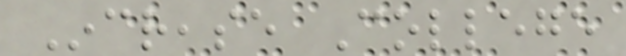Increase College
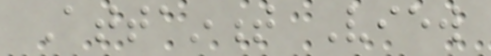Attainment View
